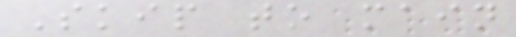Skip to main
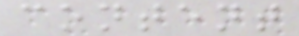content
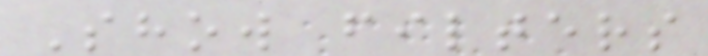Show filters
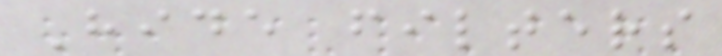Hide filters
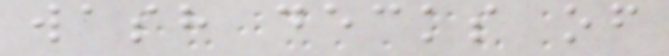wash decks of
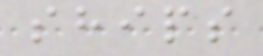ships
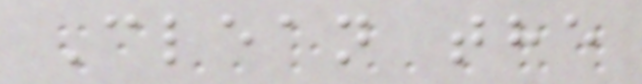Clean the
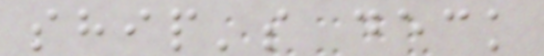ship's deck
